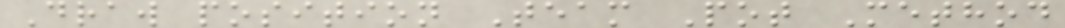Draw position Team Pot Method
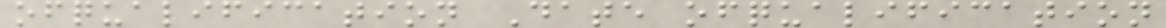ofqualification Date ofqualification
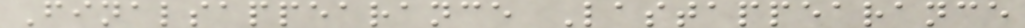Finalsappearance Lastappearance
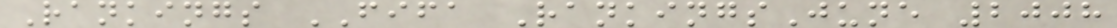Rankings FIFA RankingsJune 2008
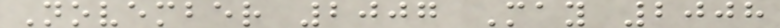November 2007 May 2008
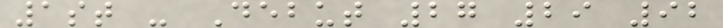1st - Debut 27 29 92
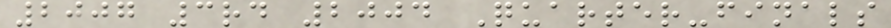2007 3rd 2004 Quarter-finals
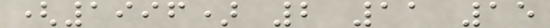(1996) 2 11 15
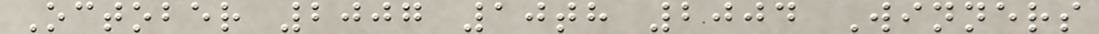October 2007 10th 2004 Winners
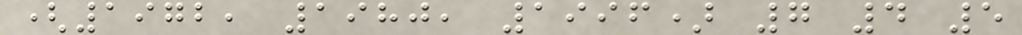(1972, 1980, 1996) 7 4 5
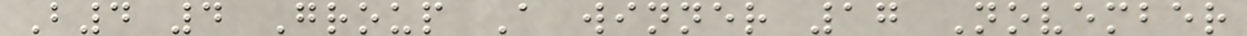B4 4 Group A winner 17 November
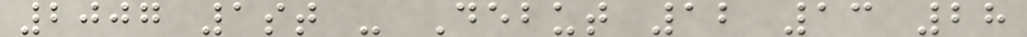2007 1st - Debut 12 13 28
